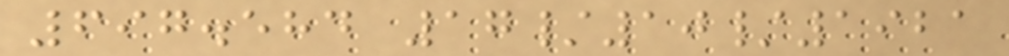697.584 17/10/1921
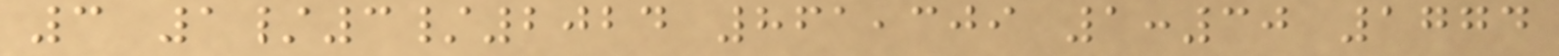3 1/3/2024 861,309 1:30 1774
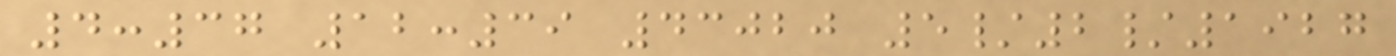4:37 12:39 43020 5/2/1927
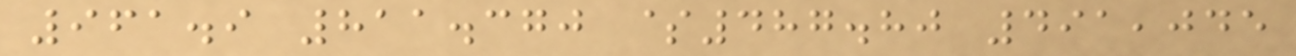961.9 811.370 $487.80 491,045
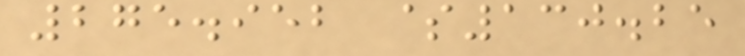275.952 $130.25
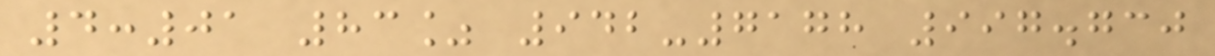4:01 83% 942-7178 997.730
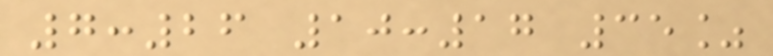7:26 10:17 35%
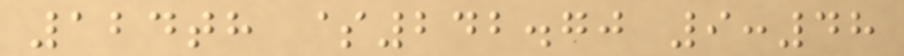124th $242.70 9:48
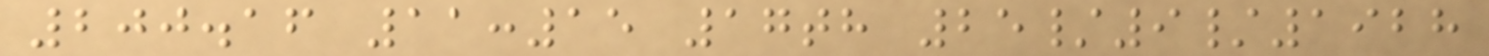200.16 11:15 17th 25/9/1928
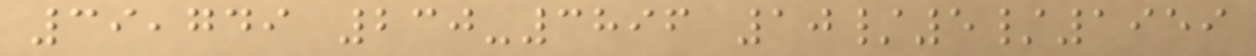39,749 230-3896 10/5/1959
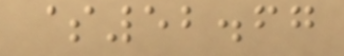$52.67
